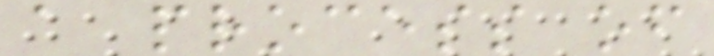a process of
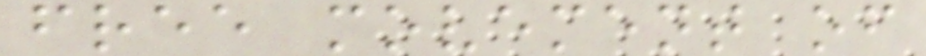free movement of
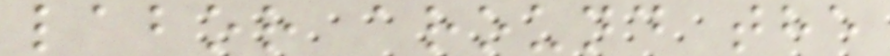labor around the
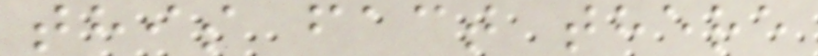this fact there
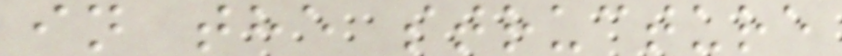in the structure
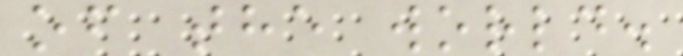of the world.
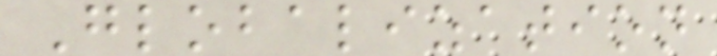Globalization
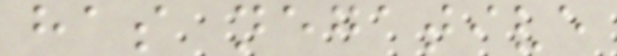has negative
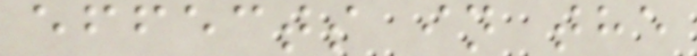effects in the
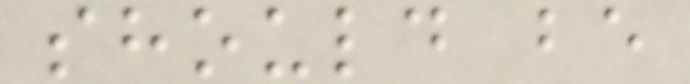should be
